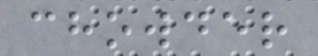chowder
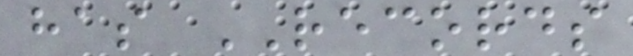has RECORDS
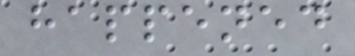happened
